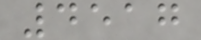4517
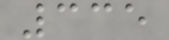335
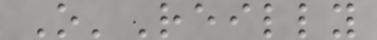O'Reilly
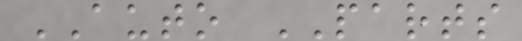AUTO PARTS
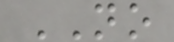NO
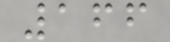166
